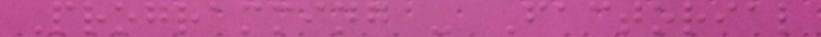Programming - Factorial
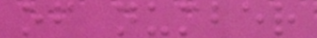of number
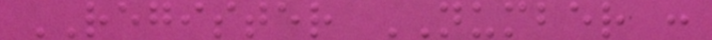REGISTER NUMBER :
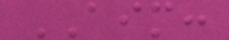AIM:
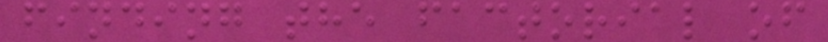finding the factorial of
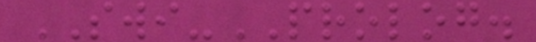SWI-PROLOG.
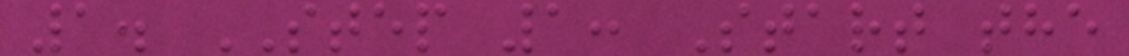1. STEP 1: Start the
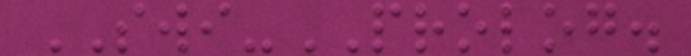SWI-PROLOG.
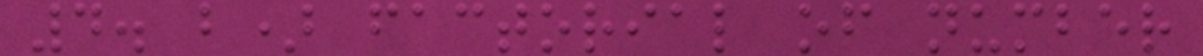4. b) factorial of number
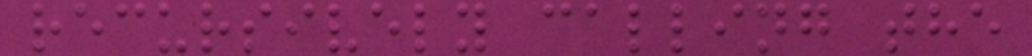recursively calling the
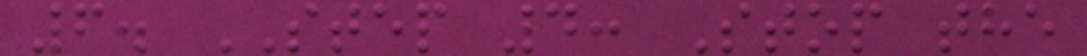6. STEP 4: Stop the
